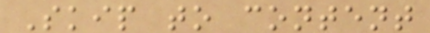Skip to content
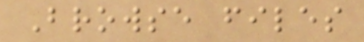Browse files
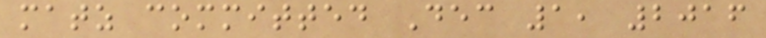matz committed Dec 1, 2016
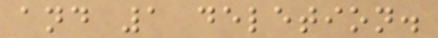and 1 deletion.
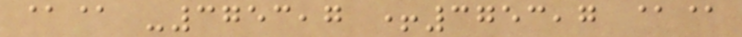@@ -3753,7 +3753,7 @@
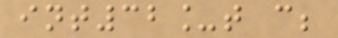int32_t c;
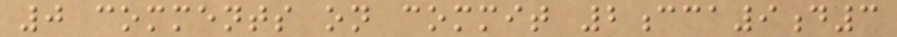0 comments on commit 2cca9d3
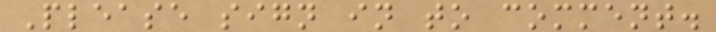Please sign in to comment.
